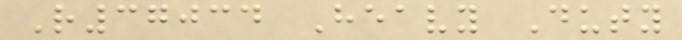R37034 Heavy Duty
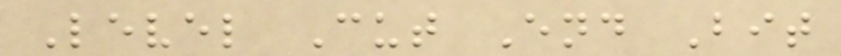Level Cut End Bit
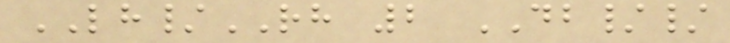LH/RH 2 DB//
